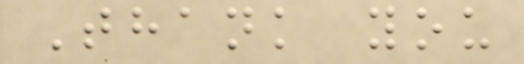Thank you
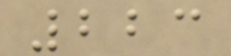223
